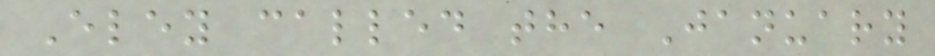Eley called the January
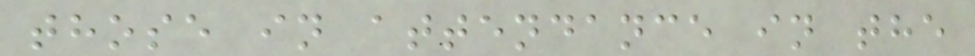those in attendance in the
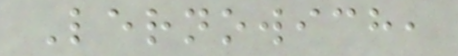Lernowich,
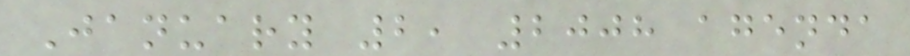January 2, 2008 agenda
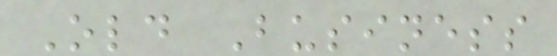Old Business
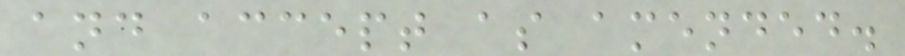and accept as amended.
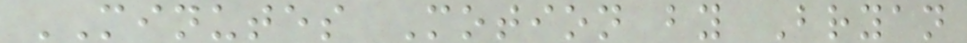MINUTES Motion by Bryan
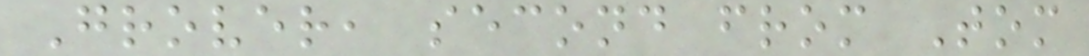Grover, second from Tom
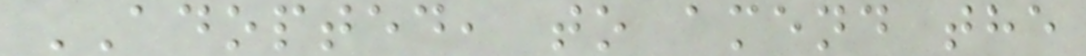ADOPTED, to amend the
